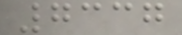7337
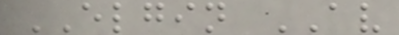ELGIN AV
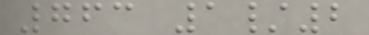763 1/2
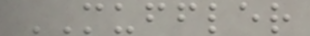MUFFLER
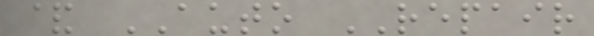& AUTO REPAIR
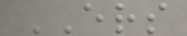ERS
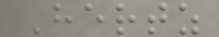Hertz
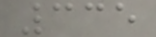335
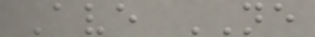Ave NE
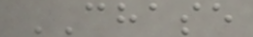CHASE
